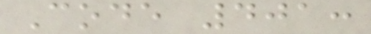Code 401:
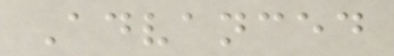Advanced
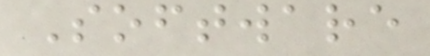Software
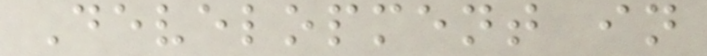Development in
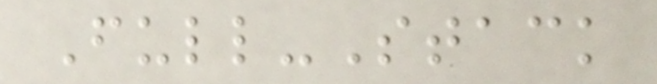Full-Stack
